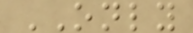ONLY
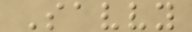Savvy
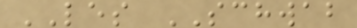LES SCHWAB
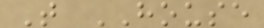T HOUSE
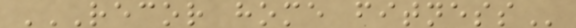RECOR HOME FITNESS
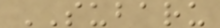SUBARU
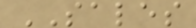SALES
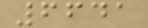6641
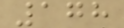178
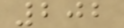202
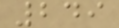249
